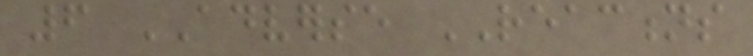6 ADVERSE REACTIONS
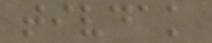tivdak
